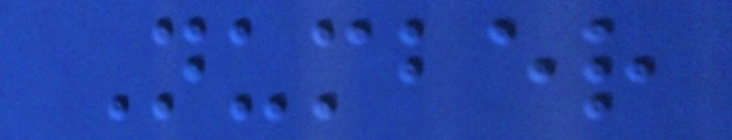Number
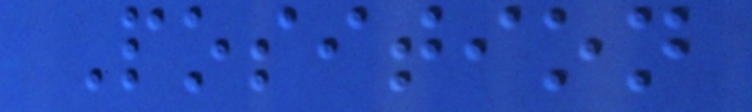Position
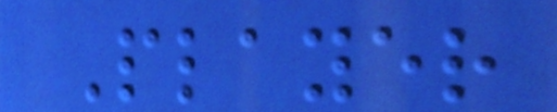Player
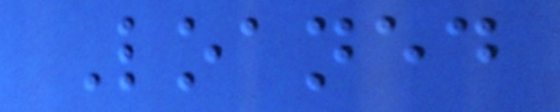Loaned
